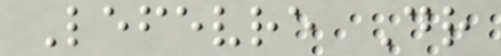Lefevre Dr
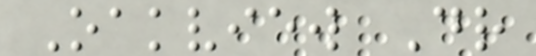Oakview Dr
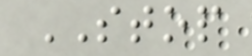STOP
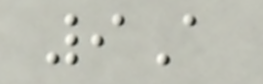9A
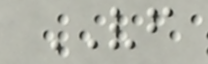VF
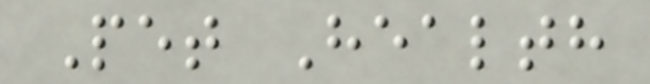Pet Health
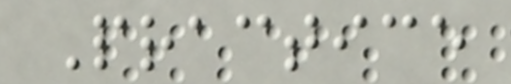Practice
